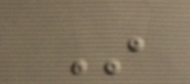In
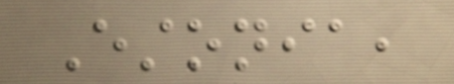Estonia,
